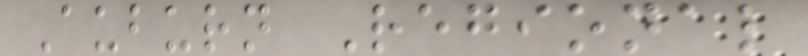Auburn Regional
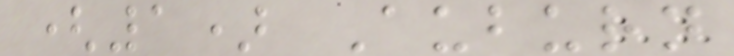(1) Auburn
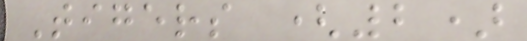Tigers (2)
